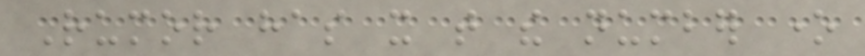Rumor has it that the number one
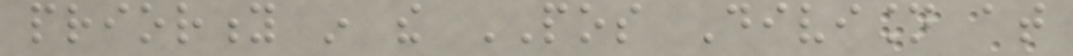priority in the POS Division at
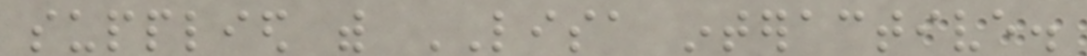supplied with LISA interactive.
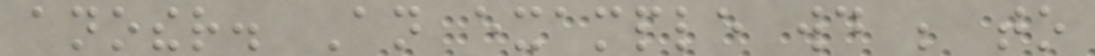another. An example would be to
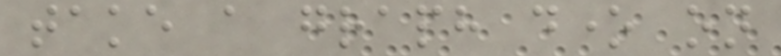take a graph done on
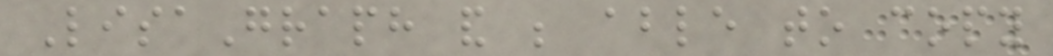LisaGraph and be able to copy
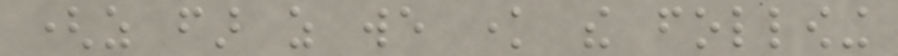(as far as we know the following
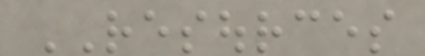RESOURCES
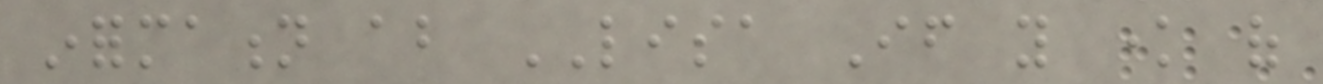information about LISA If you know of
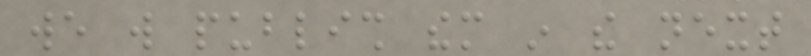we will publish them in the next
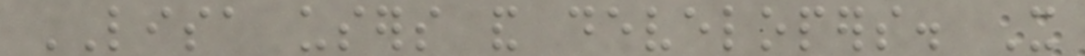LISA users and developers. It
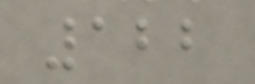122
